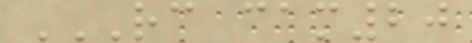RC CAM20
